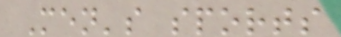Men's sports
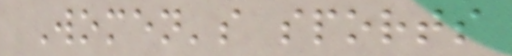Women's sports
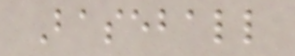Baseball
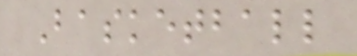Basketball
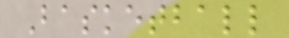Basketball
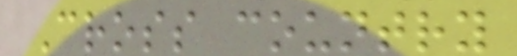Cross country
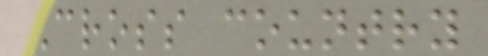Cross country
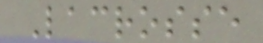Lacrosse
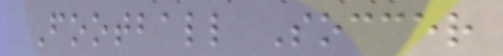Football Soccer
